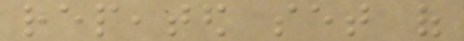repeated set of
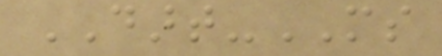DART-MS
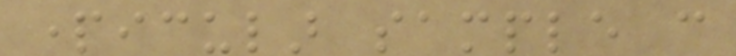particular sample can
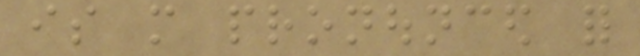is more pronounced for
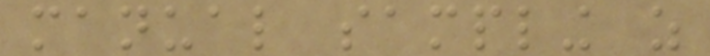manual sampling as
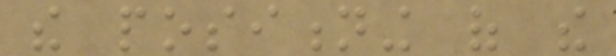the positioning of the
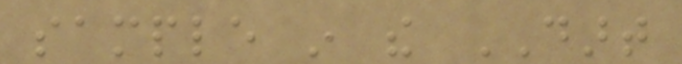sample in the DART
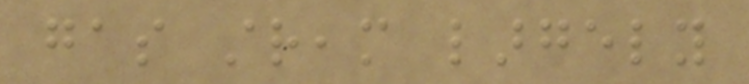gas stream largely
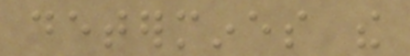determines the
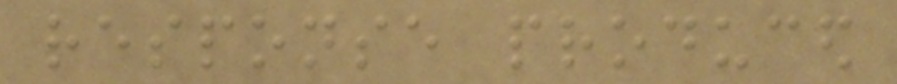response produced
